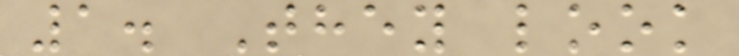1. They look
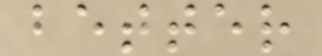better
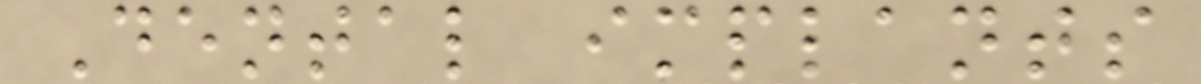Dental implants
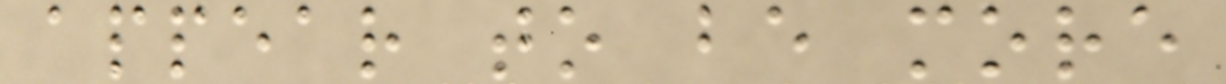appear to be more
